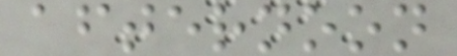afternoon
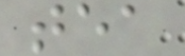tea
